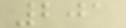201
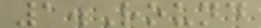1.Round
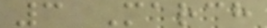3 March
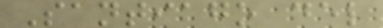Santiago del
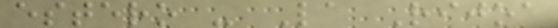estero - La Rijoa
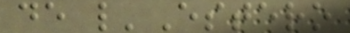de l'Estero
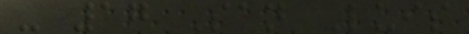- 17 San Luis
